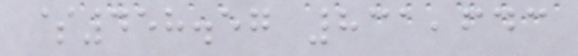$458.57 831,643
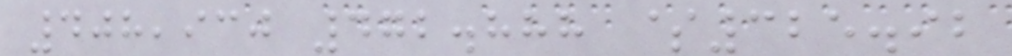408,930 472.888 $325.92
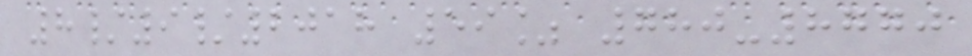8/9/2018 59% 780-8770
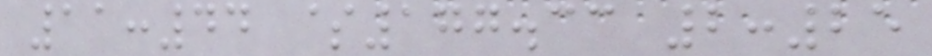11:44 $177.33 2:25
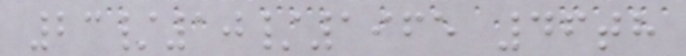23/10/1965 46th
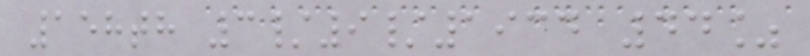158th 3/9/1934 44%
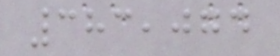383,074
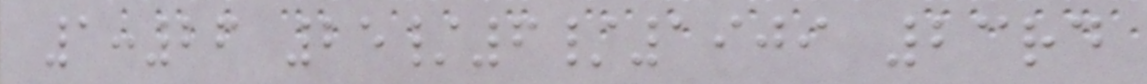1:26 25/6/1909 23rd
